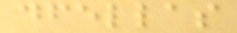dfellas
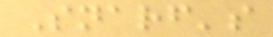Snarf's
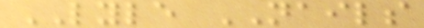LYLE NAILS
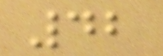42
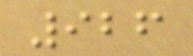926
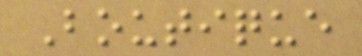Boutique
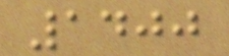1400
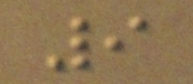9
